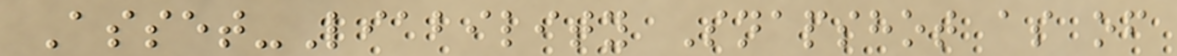Asset-Liability Snapshot as of
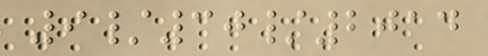9/30/2014
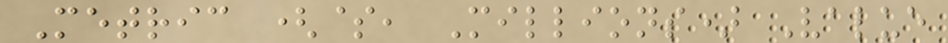Metric ($, Millions) Value
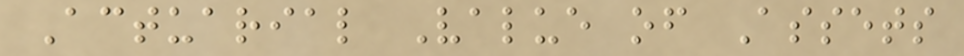Actuarial Value of Assets
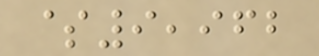$9,962
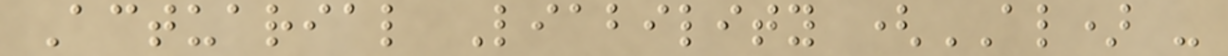Actuarial Liability (AL) -
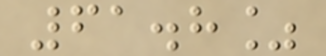61.8%
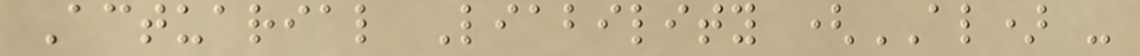Actuarial Liability (AL) -
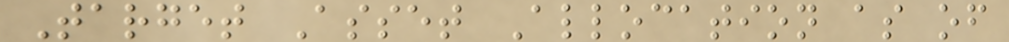Target Asset Allocation as of
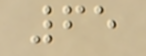65
